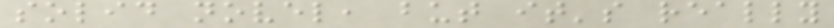solid novel, but it's really
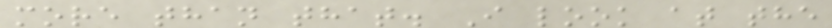more than that. I look at the
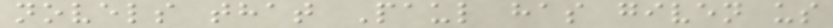novels that Paul has given us
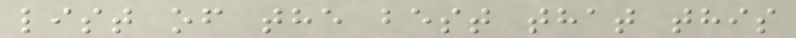list of the best that this
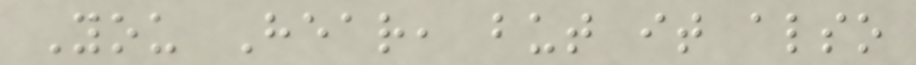You Hear, but it also
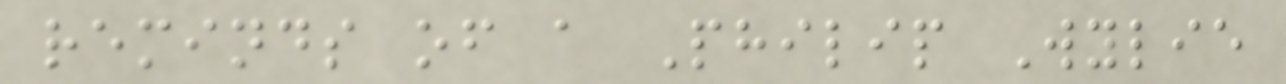reminds of a Philip Wylie
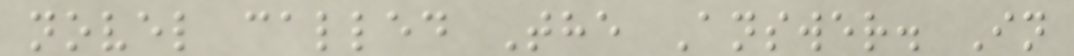novel called The Answer. In
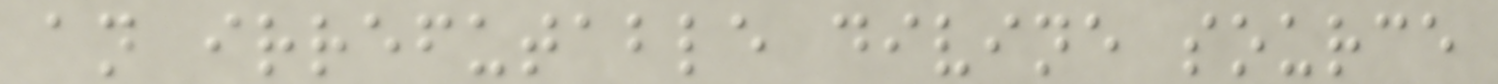an irrefutable divine source
